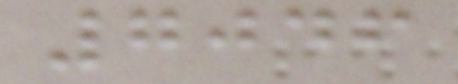7046
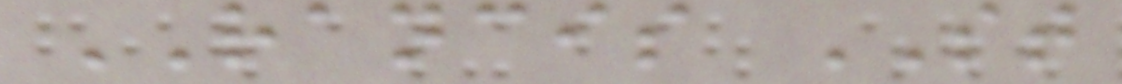RANCIS ST
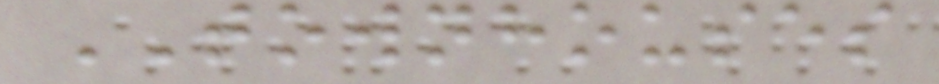TOWNHOUSES
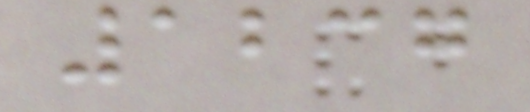1237
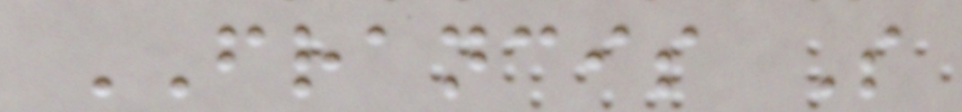FRANCIS S
